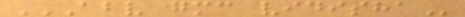ABV GMC VIDISHA
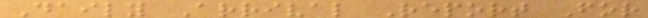Daily Arrival Report For
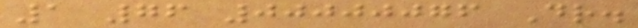1 76 00000076 Dr.
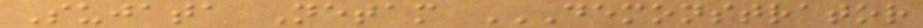Sujata Netam DEMONSTRATOR
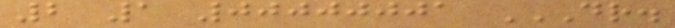2 1 00000001 DR.
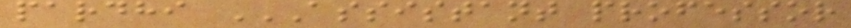pardhi ASSISTANT PROFESSOR
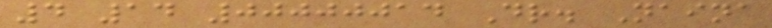4 14 00000014 Dr. Naina
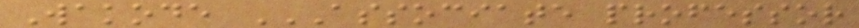Wakode ASSOCIATE PROFESSOR
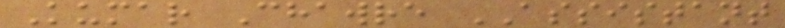Kumar Chawre ASSISTANT
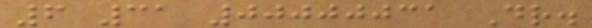6 31 00000031 Dr.
